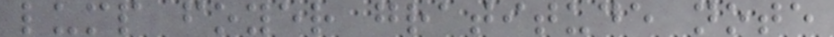lump foyer gratitude note
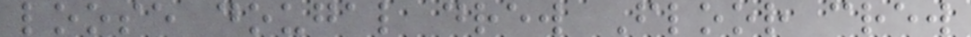loose dougal drew Floor crew
